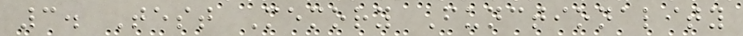3. Test Memory Functionality
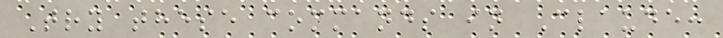Try these commands in Claude:
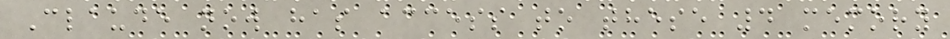Claude now has access to these 4 memory
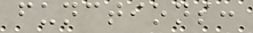functions:
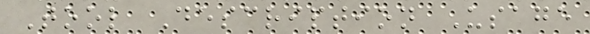Tool Description Usage
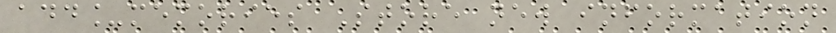add_memories Store new information
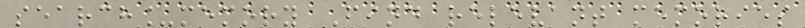search_memory Find relevant memories
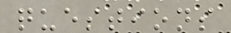questions
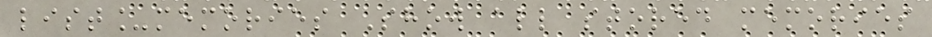list_memories Show all stored memories
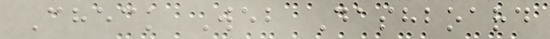Check Web Dashboard
